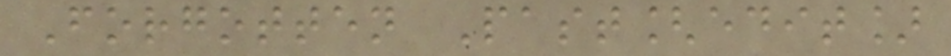Forgotten Past[edit]
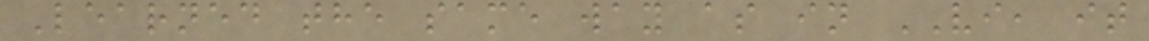Learned the same way as in VI, it
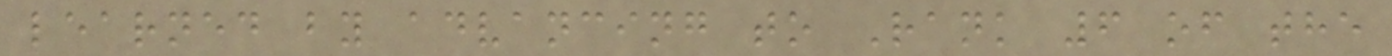learned by advancing to Rank 6 of the
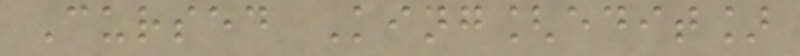Cursed King[edit]
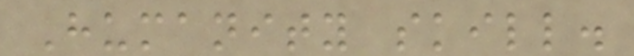Humanity skill.
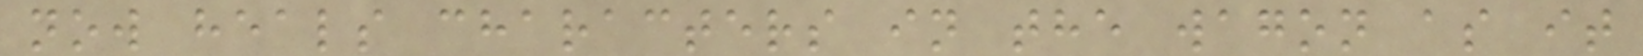now heals characters in the wagon as it
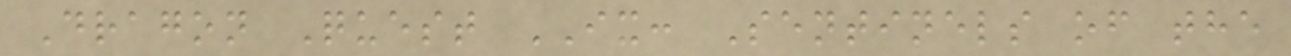Dragon Quest IX: Sentinels of the
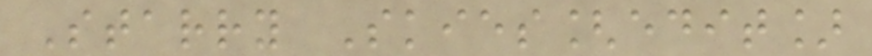Starry Skies[edit]
